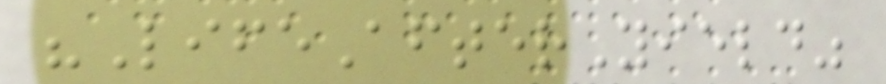"LifeAfterYield"
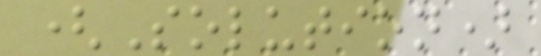(Solution)
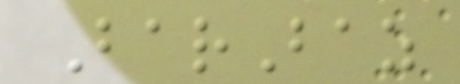BarBaz
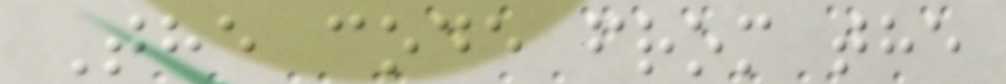The code from the
